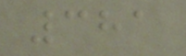381
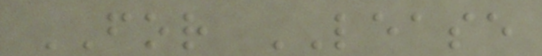FOR LEASE
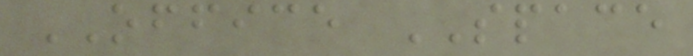OFFICE SPACE
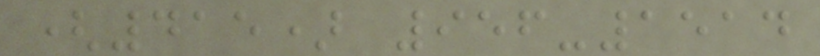(415) 956-1514
